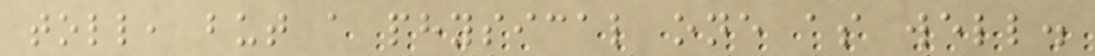toll, but a physical one as well.
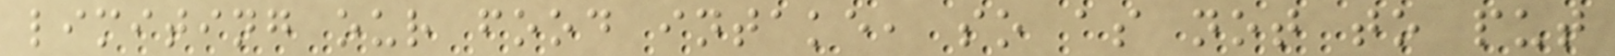limiting our food intake, so as not to put
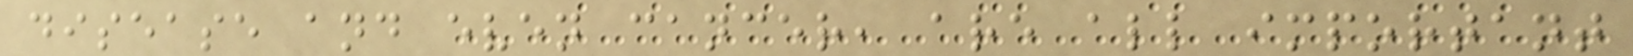disease and even cancer, are all important
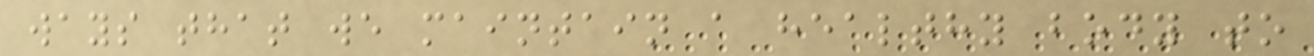ways that we maintain a healthy body to
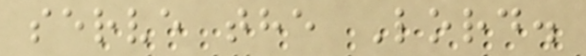serve the Lord.
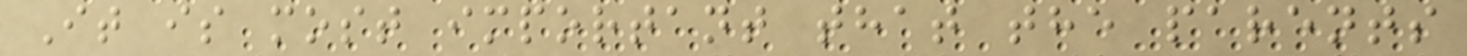It is most important that the parents
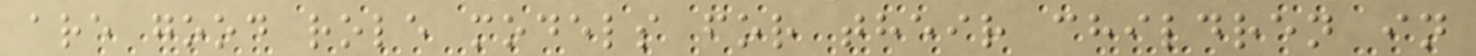are good role models for their children in
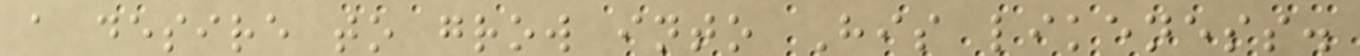a desire to grow into His likeness.
